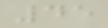45
